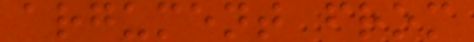argument from
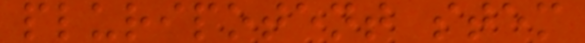pluripotent stem
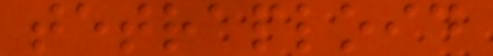tetraploid
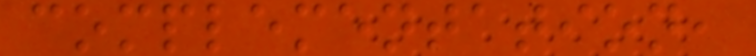complementation,
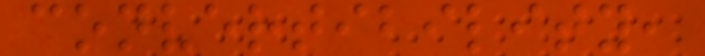convertibility,
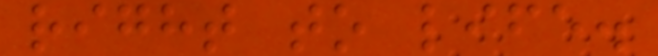right to life.
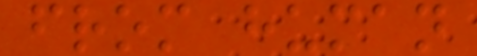from human
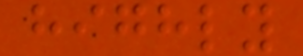highly
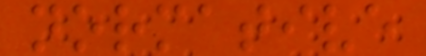normative
